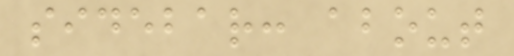sidebar: about
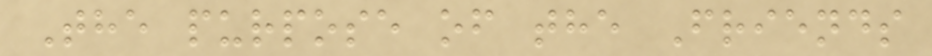The purpose of the Friends
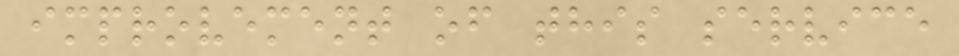improvement of this service
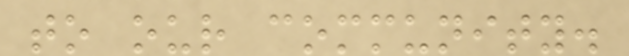to our community.
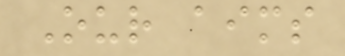Our aims
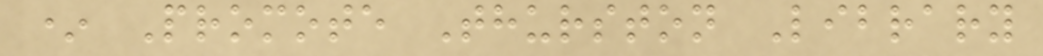* Promote Thurston Library
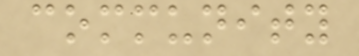community
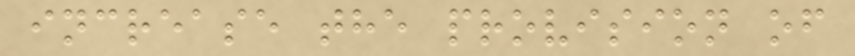increase the provision of
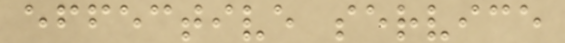effective service
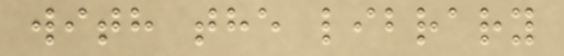with the library
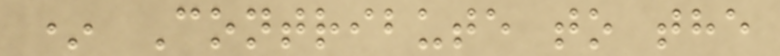* Contribute to the
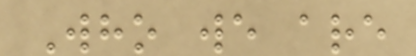Who we are
